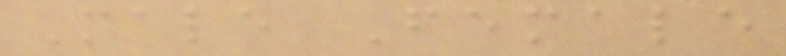Male Female
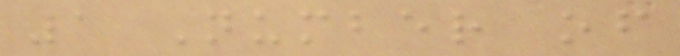1 Number of
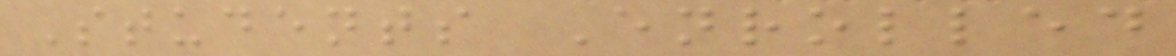Students Enrolled
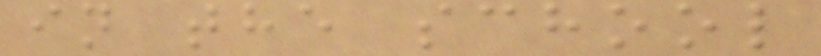in the school
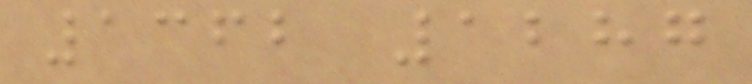1362 1287
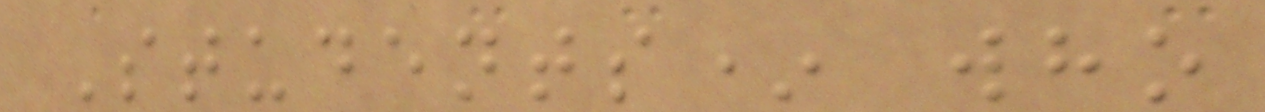Students* who
